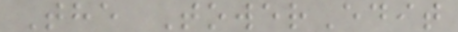The TowerEdit
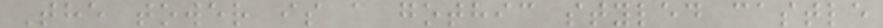The tower is a gothic styled castle
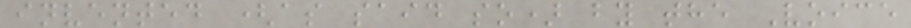invented (as said so) by the Voice
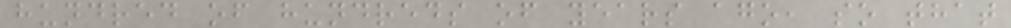hundred of hundreds of years ago, so that
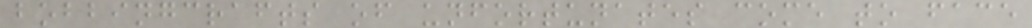bobbingcrafts of unfortunates come to face
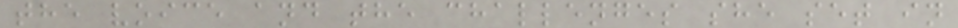the voice and the challenges she set in
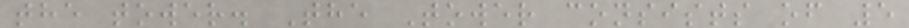the tower. The Tower consists of 5
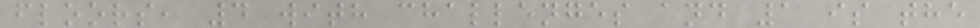floors, 4 with challenges and 1 is the
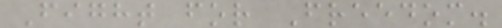Fight for Freedom.
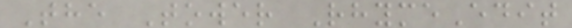The Tower RhymeEdit
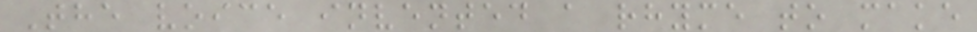The voice invented a rhyme to make
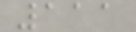111
